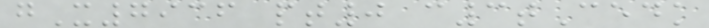gX7936 pt0 c3tCedk
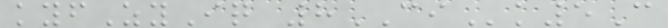kyfZyIq 8CIk5C
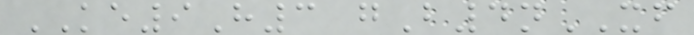KE9H3 gB4nXF
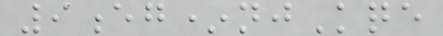9eg*njKqe
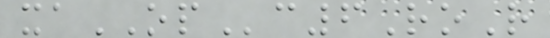xaOPc6RoR
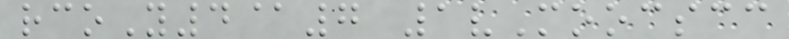rcoY4@7 1vMoocscc
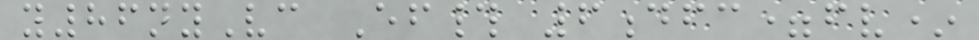y86nyVc Ef# 6dfc=fv*
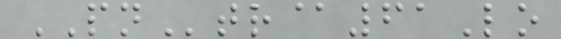PNtr@61Lo
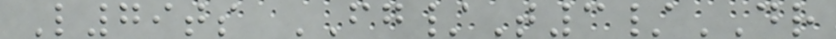L79ts FG/T3/DR
